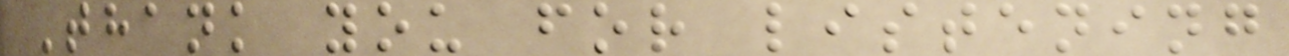Thank you for listening
